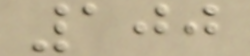100
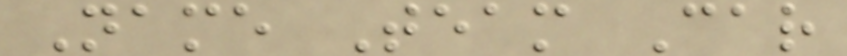Name Team Car
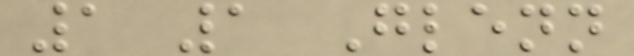1 1 Glenn
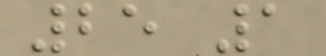25 1
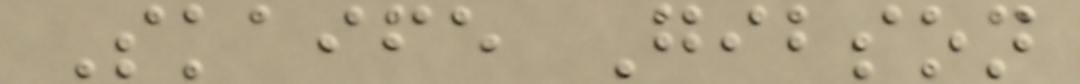Skaife Gibson
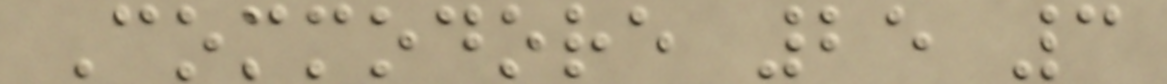Commodore 25 3
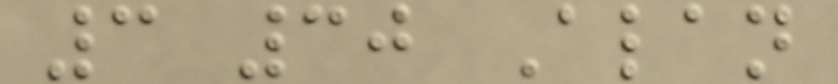3 30 Alan
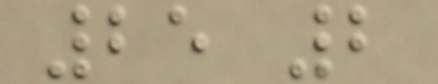25 2
